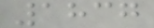1837
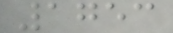1753
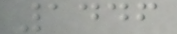1446
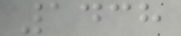1438
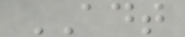ADT
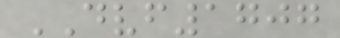DVF1707
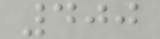400
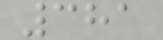381
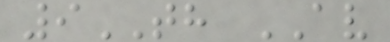9TH AV
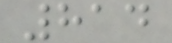814
